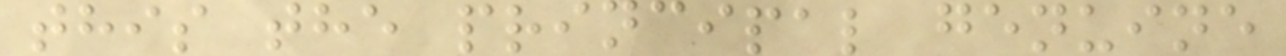this the principal genuine
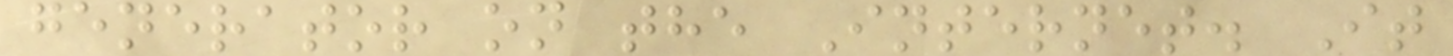generator on the Internet. It
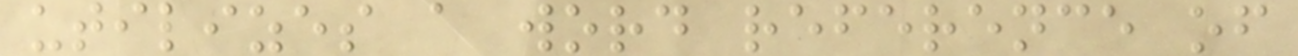utilizes a word reference of
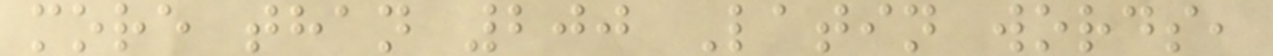more than 200 Latin words,
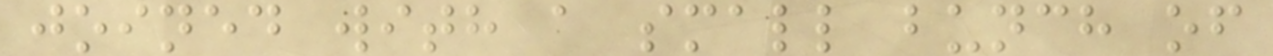joined with a small bunch of
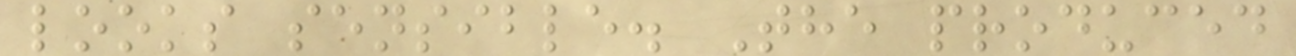looks sensible. The produced
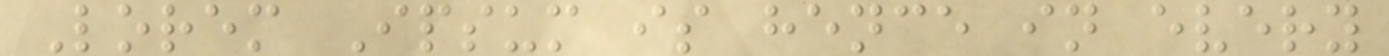Lorem Ipsum is hence in every
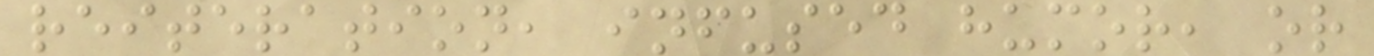reiteration, infused humor, or
